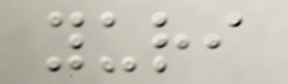yuri
